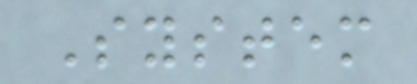System
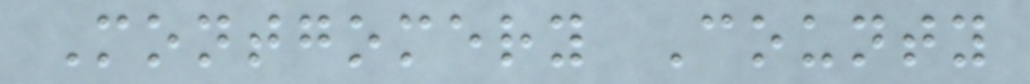Montgomery County
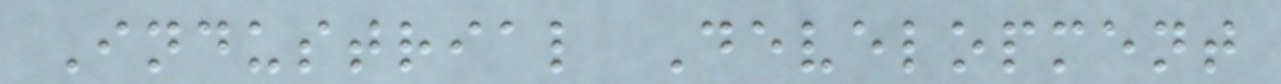Industrial Development
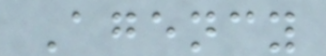Agency
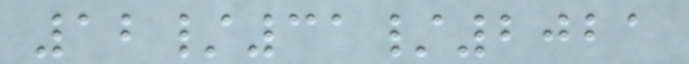12/31/2021
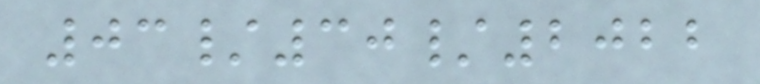03/30/2022
